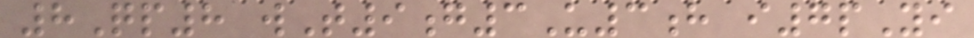8Qp8 wT9g3U3h i7pYi
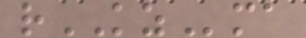rKZma
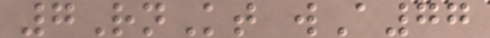7RnKt wA77
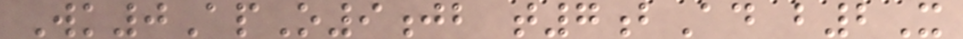Wk0ApO9jb t7bAd b2X
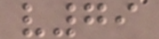v79
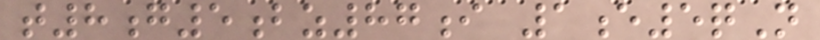t8g5bz87i 1e5qN
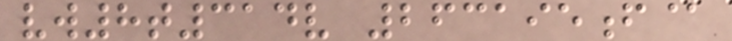vw8t314v 263195f@
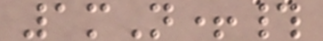1mN+#
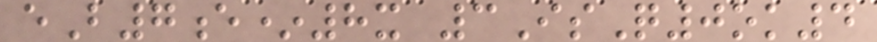eB7e*8x 3IsQ0ok4
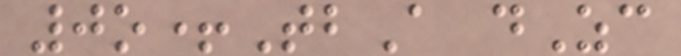0o+TbA dZc
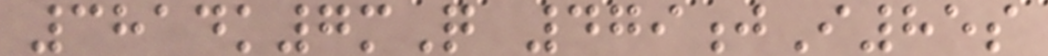3814k7mQ 479jI85s
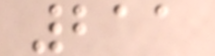211
